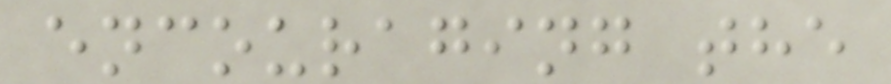encouraging the
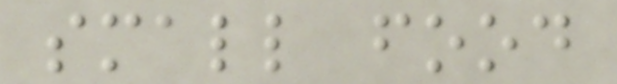small food
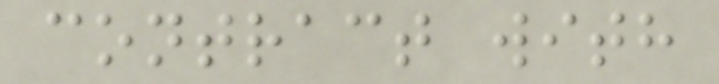contract with
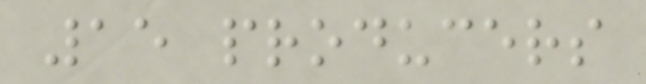15 producers
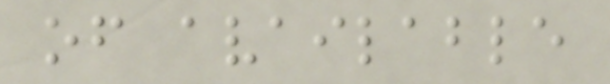of available
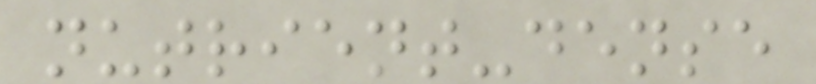nutrient-dense
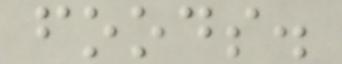foods.
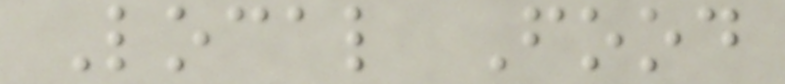Local Food
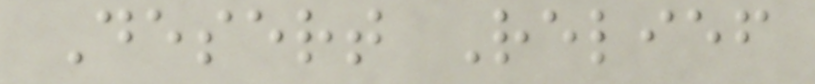Desert Relief
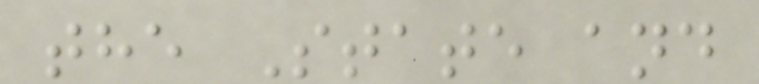the State and
